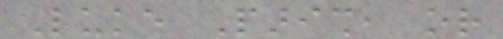Luke Parish, or
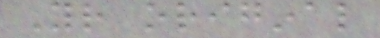Your original
